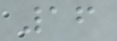16
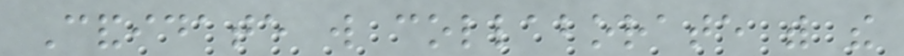Candidate will collaborate with the
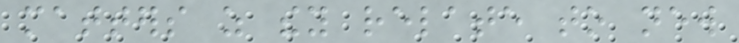matters as they relate to new
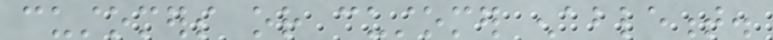customers or customer enablement.
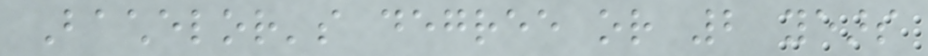Bachelor's degree or 2 years
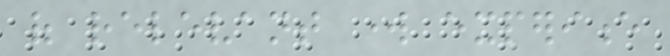of relevant work experience
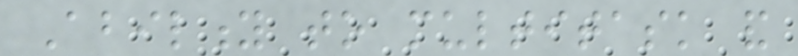Ability to multitask and
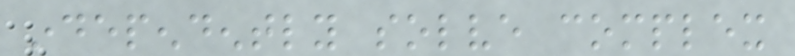independently solve complex
